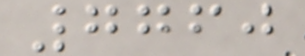7760
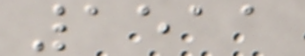1511
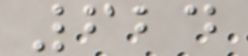624
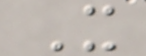X
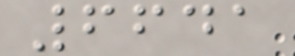6641
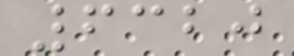6320
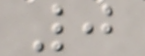0
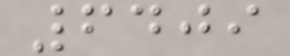6409
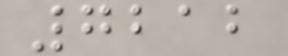7212
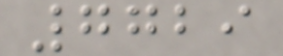7729
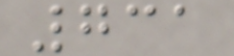731
